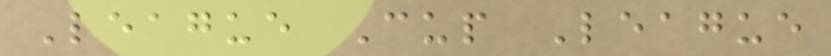League Cup League
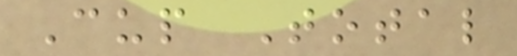Cup Total
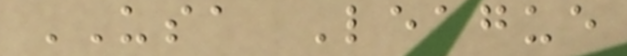USA League
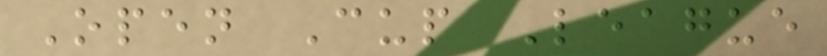Open Cup League
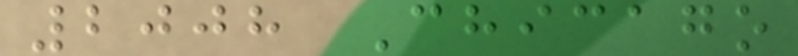2008 Chicago
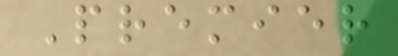Premier
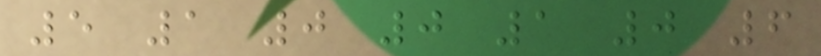5 1 0 0 1 0 6
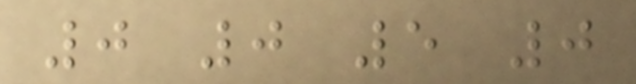0 0 5 0
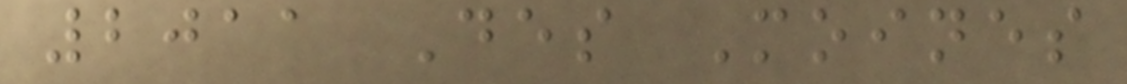2011 Des Moines
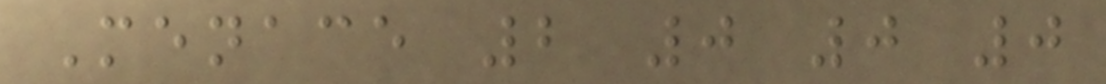Menace 2 0 0 0
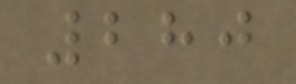280
